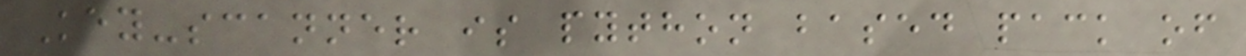Key-scanner is python based pack of
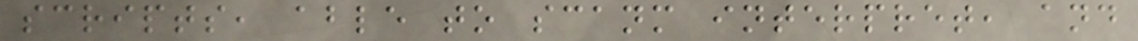scripts, able to scanm interpret, and
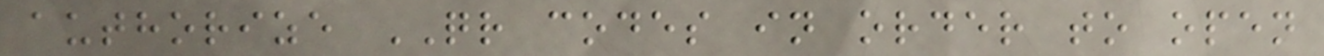authorize QR codes in order to open
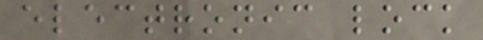electronic lock
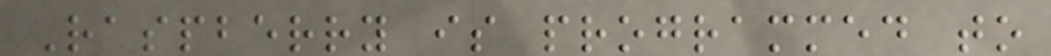Raspberry is programmed to
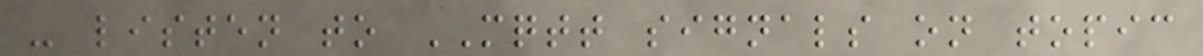- listen to MQTT signals on topic
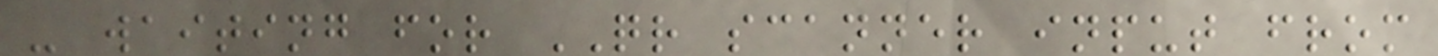- waiting for QR scanner input from
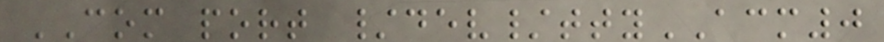COM port /dev/ttyACM0
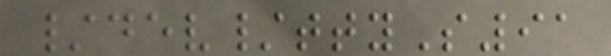/dev/ttyS91
